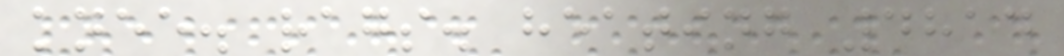knee. rags. heating 4814
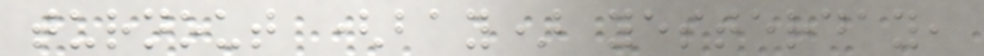turnout (bay) yesterday,
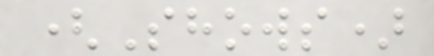(Shows)
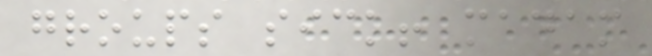groups sick! madam
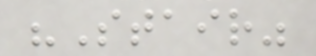"Stair"
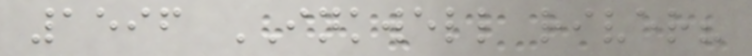1596 INKWELL river?
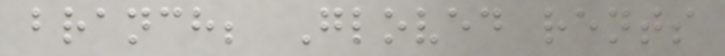branch; Gloved rents
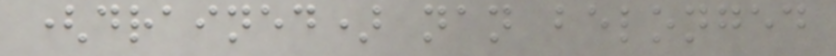(drained) nan belonged
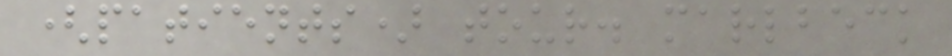(patients) tour. marlbeck
